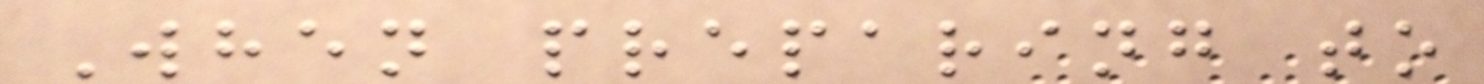When preparing to
